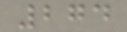274
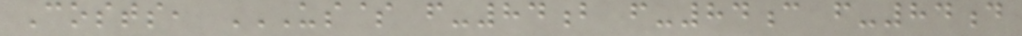Costs, US$ F-84B F-84C F-84D
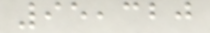95,320
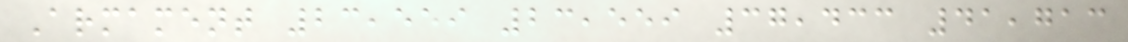Armament 23,559 23,559 37,433 41,713
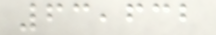63,632
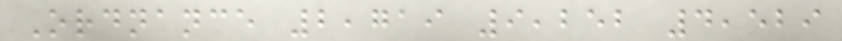Ordnance 2,719 9,252 4,529
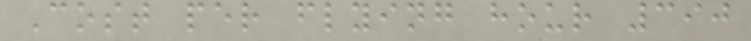Cost per flying hour 390
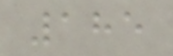185
